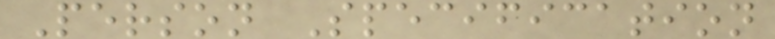Person Specification
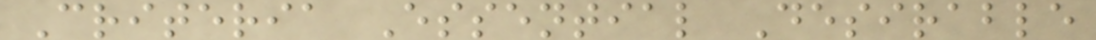Criteria Essential Desirable
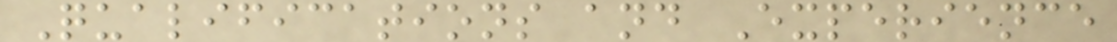Qualifications and Experience
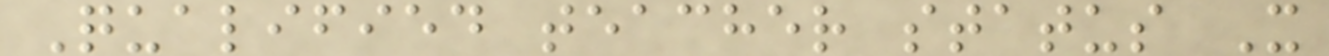Qualified teacher status X
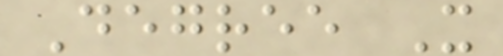Degree X
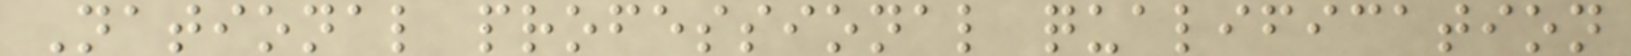National professional qualification
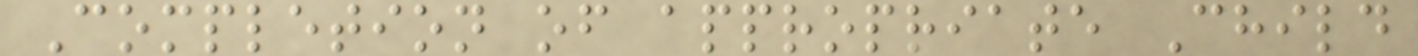Completion of appropriate Child
